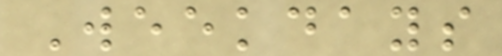Weekdays
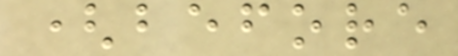(before
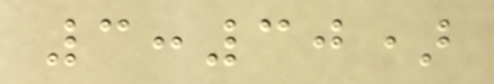3:30)
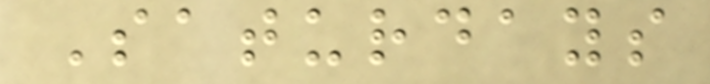Saturdays
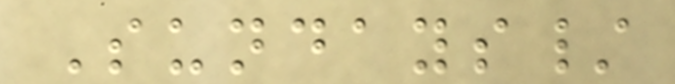Sundays/
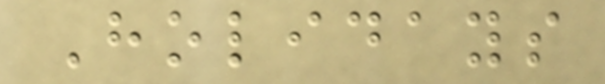Holidays
